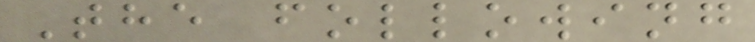The following
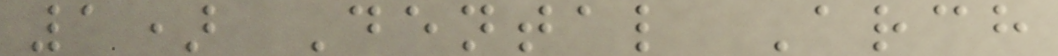1) Dental Arch
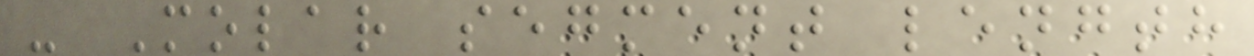- Molar segment length
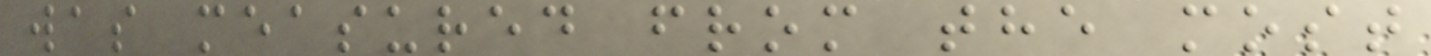was measured from the most
